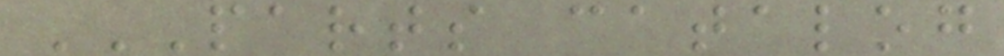PARTS CATALOG
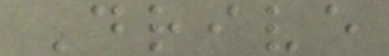Drive
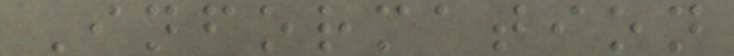Information
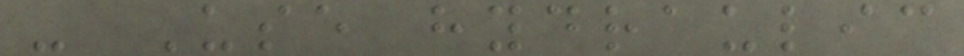- Use hydraulic
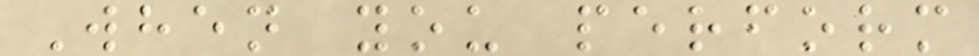When you perform
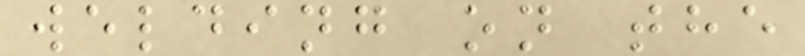welding on the
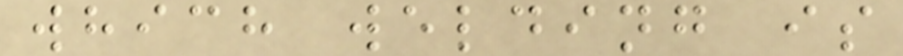which welding is
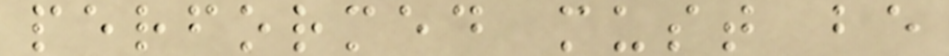performed must be
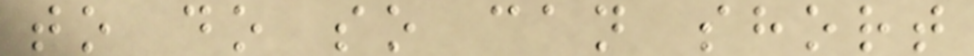to do so can short
